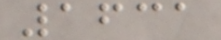1631
